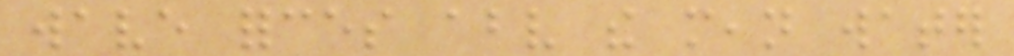wave forces above the mean water
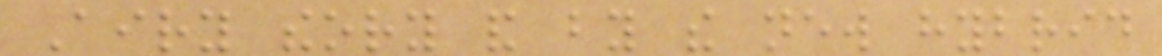Airy theory and by the new hybrid
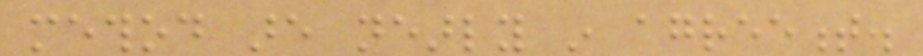method are nearly in agreement.
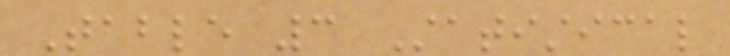Table 3 Statistical
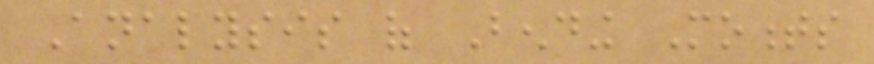Analysis of Bending Moments
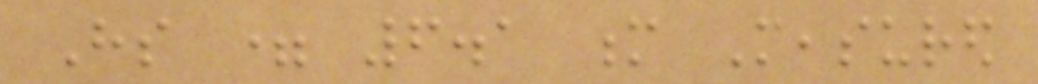Hs = 6.1 m Measured
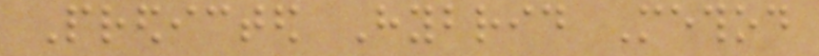Predicted Hybrid Method
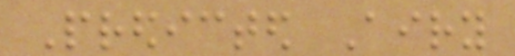Predicted Airy
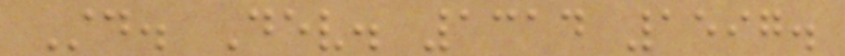Std. Dev. 1314 1597.
